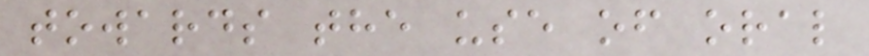towards the use of oral
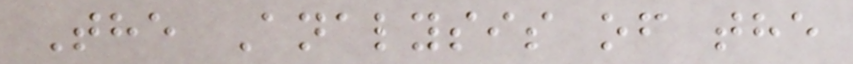The Analysis of the
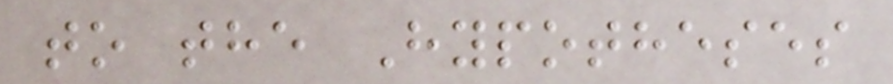to the Hypotheses
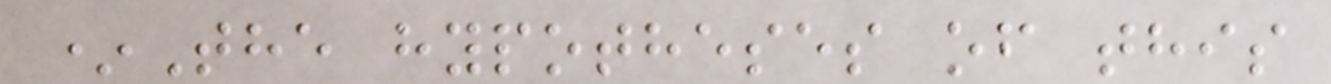*The hypotheses of this
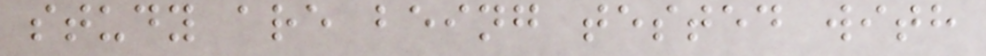study are being tested with
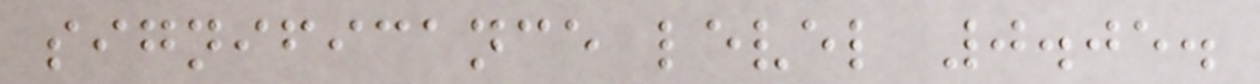significance level 0.05.
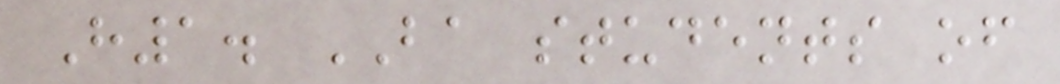H1. BA students of
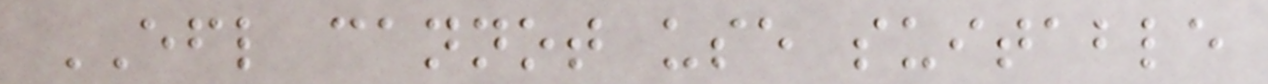EFL cannot use suitable
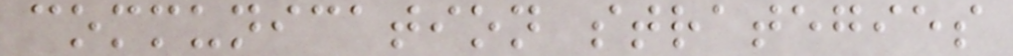communication strategies
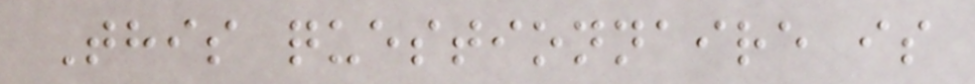This questionnaire is
